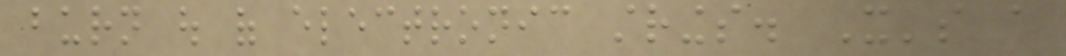burn out of electronic strings. It's a
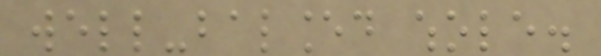well-balanced whole.
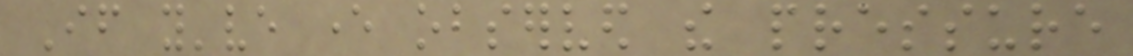If you've ever observed the pressure
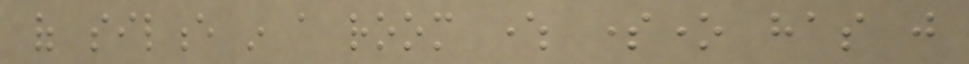of silence in a room where someone has just
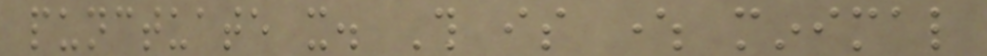punctuate it. This is where minimal
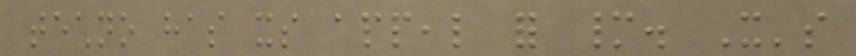techno has its appeal for many. It's
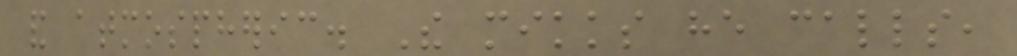and atmospheric. The mikks he calls,
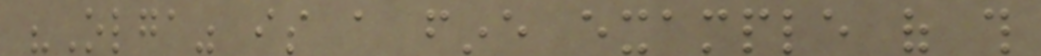"Olga" is a fine example of this
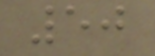50
